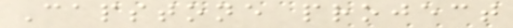Capstone project
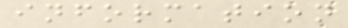information
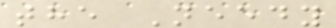the Needy
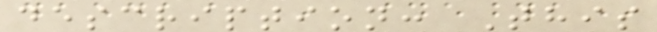description: This
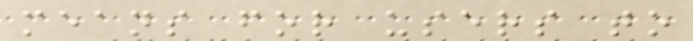means for users to
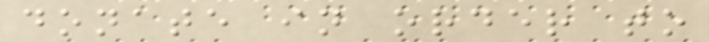donate in order to
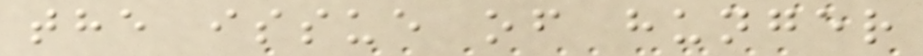the issue of hunger
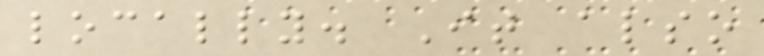locally. It also
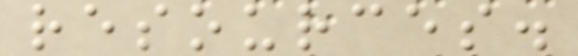resources.
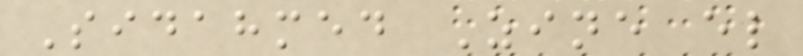Sidahmed Zine el
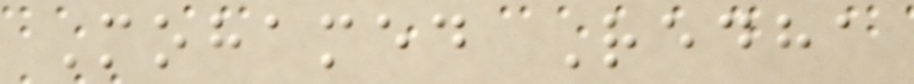Mohamed Redha
